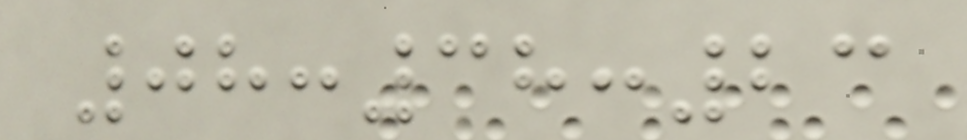08:38:23
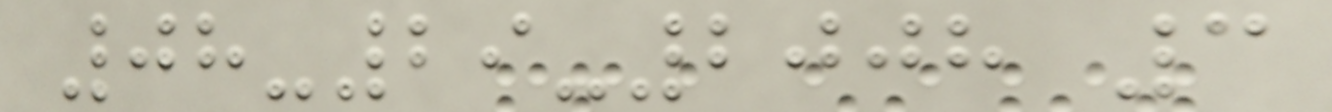08-29-2008 3
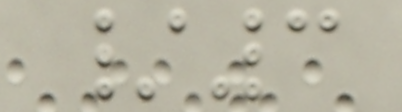/3
